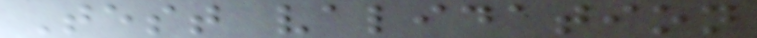Test validation
